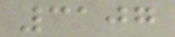3107
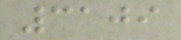3109
